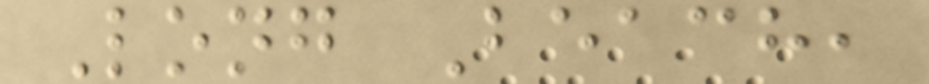Long Beach,
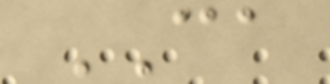CA
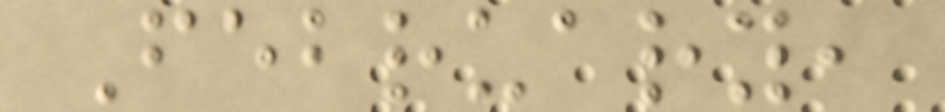February,
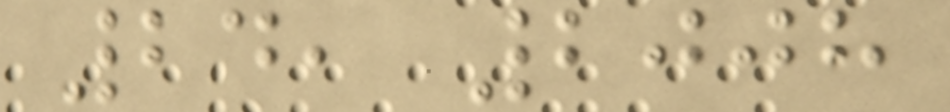24, 2008
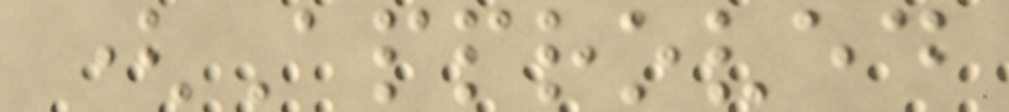(Approved
